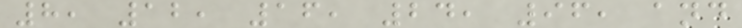8, 12, 16, 24, 96, and
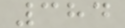384
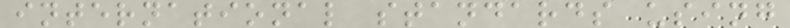international standards using
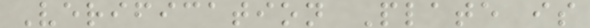Verification Plate is
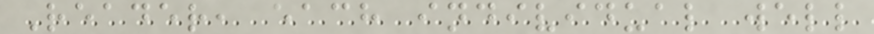Reader, each individual well
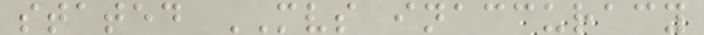stated MVS inaccuracy
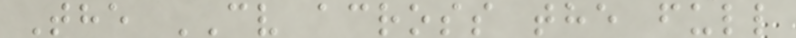The CV across the full
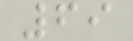69
